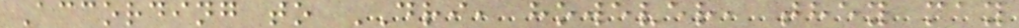According to DRI, however, they may
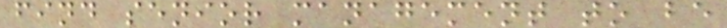find senior management to be
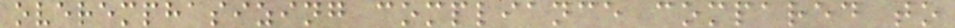overemphasizing compliance compared to
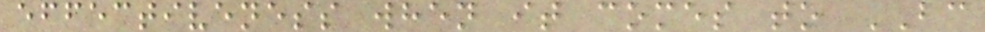effectiveness when it comes to BC
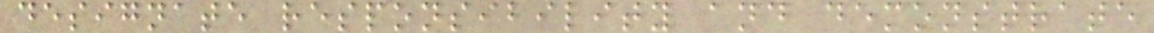designate responsibility and demonstrate
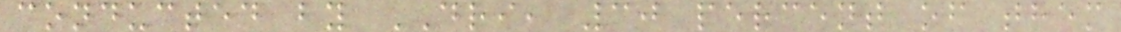conducted by DRI, 30 percent of them
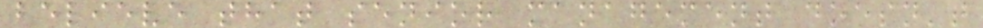believe that senior management doesn't
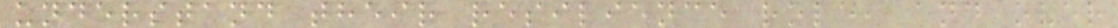understand their resilience role, and over
